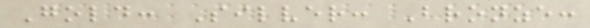Gold: Silver: Bronze:
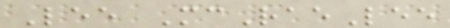Lee McRaeLee
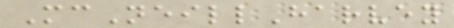McNeillHarvey
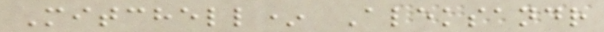Mitchell* Aleksandr
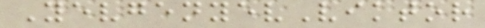YevgenyevViktor
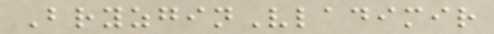BryzginVladimir
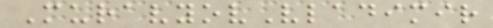MuravyovVladimir
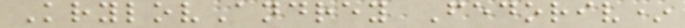KrylovAndrey Fedoriv*
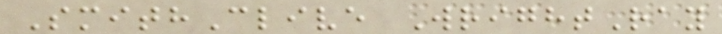SmithClive WrightRay
